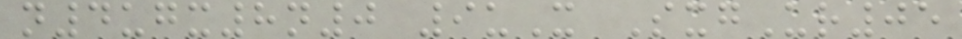n4ugx8n0 9uX SxgUr05
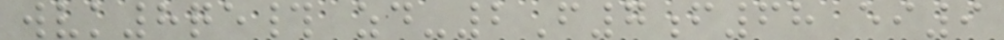wvk8qe# zd-2F7f68 ei9
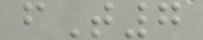fT7
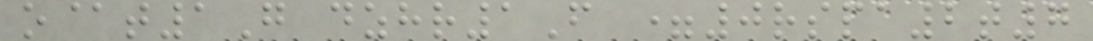o@t1G dzhr1F =0rspa2t7
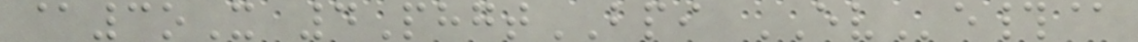@3oX 4PhgtBPI EVe#@
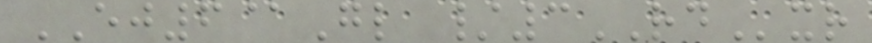EJ6@Gl /3RDxr
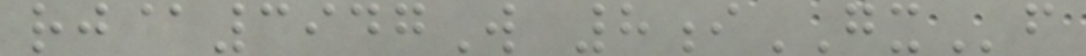rj@3947W 8iGXf
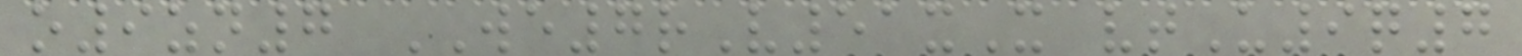o9zn7 WE7rV51xX vtU9q7
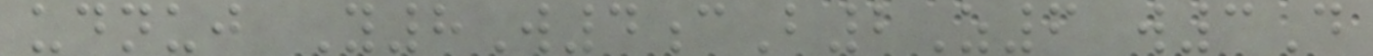udnuj Y8W4cB2Z6 w3D
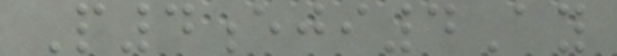P4eji4Ay
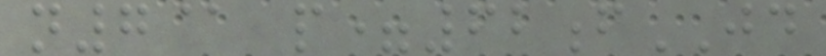n7@ p=62fJD
